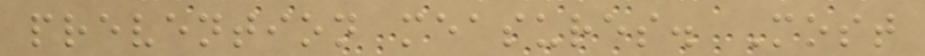prevention measures. Most
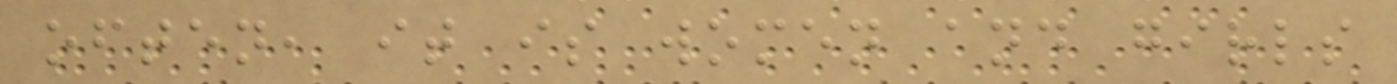often, it is women and girls
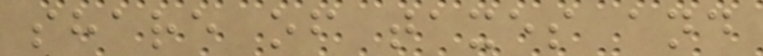share of taxes and
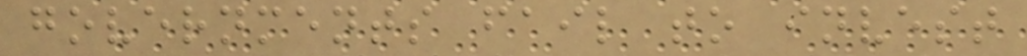governments fail to invest
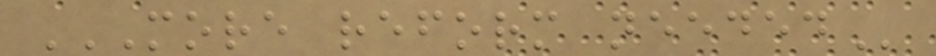MORE REFORM NEEDED
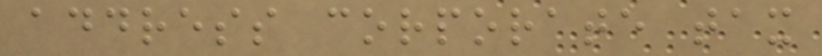address corporate tax
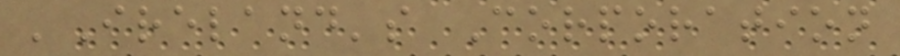'Ireland's Corporation
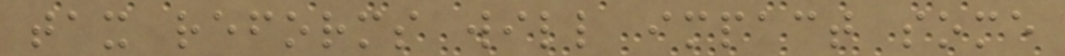tax reforms will impact some
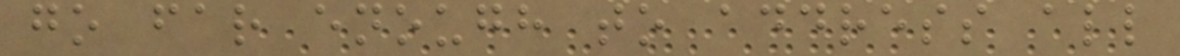go far enough to address all
